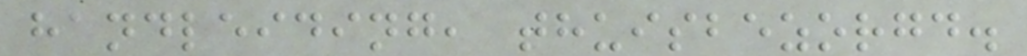handleiding, thuisbezorgd.
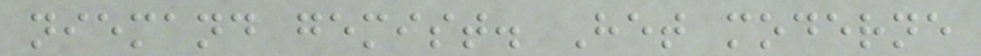niemand gemist. Het moderne
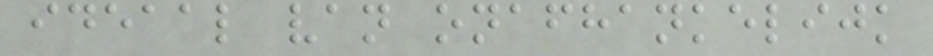ideaal van onafhankelijk
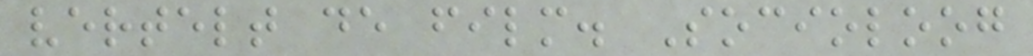vertelt de film. Socioloog
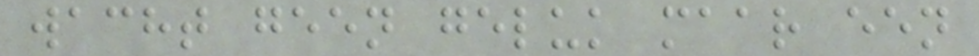wacht geen geluk maar een
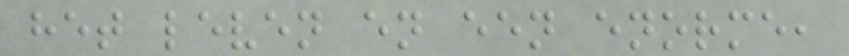het leven en een enorme,
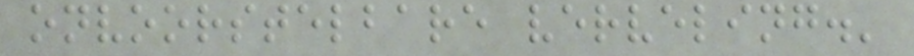onvoorstelbare verveling.'
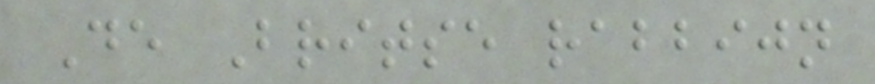De Britse rabbijn
